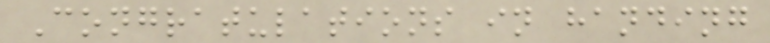Congratulations in handing
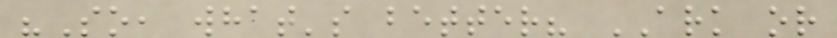"So, what's better? ARK or
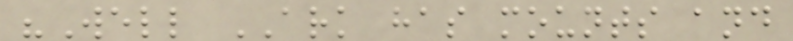"Well ARK has mounts and
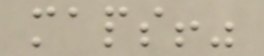maps!"
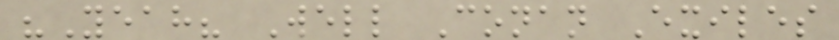"Yeah? Well Conan Exiles
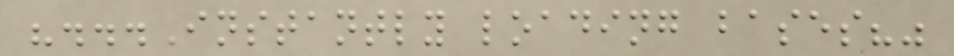"...Instantly loading bases?"
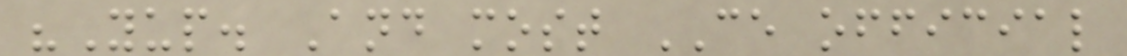"Yup. And most CE official
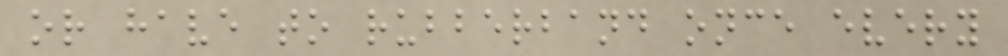or have to rubberband once every
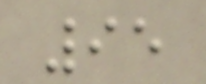95
